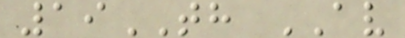19TH AV
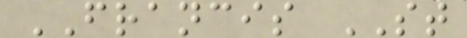FRANCIS ST
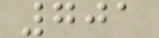701
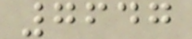7647
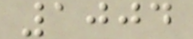1004
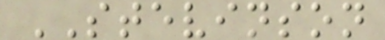STEVINSON
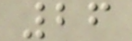26
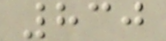830
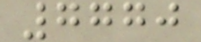7770
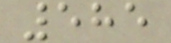585
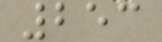253
